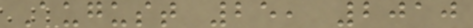August 25, 2010
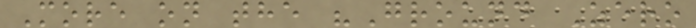More on the "Ground Zero
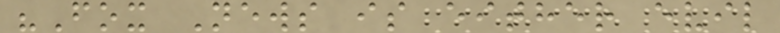"Fox News is either evil
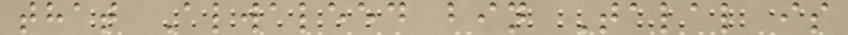that Alwaleed bin Talal is
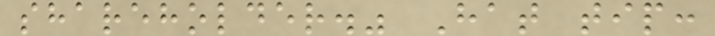shareholder." Hat tip:
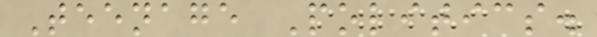Teenage Politics.
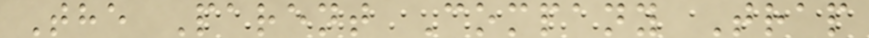The Parent Company Trap
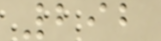292
